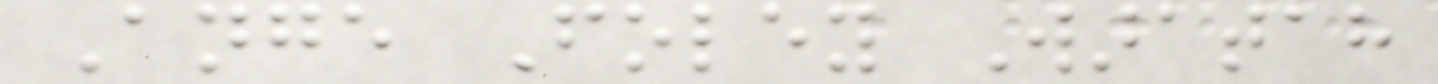Ange Foley Waratah
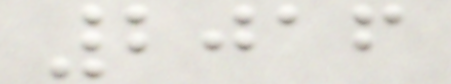2016
